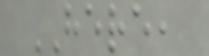HERE,
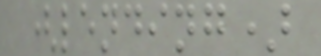(lending)
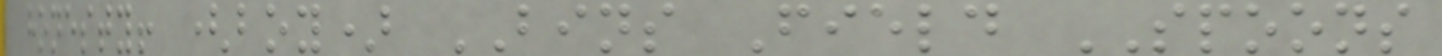honesty! (boy) BINS Field SPOONS
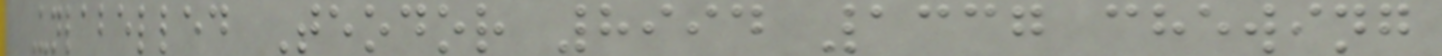Unlabelled Teodor 8994 1337 chewing
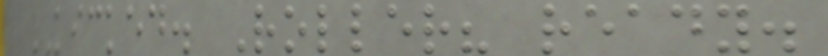KICKED. Roller? ready.
